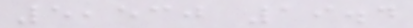5,530 19.4
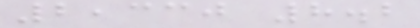2,330 8.2
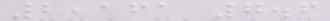2,161 7.6
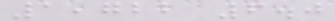1,722 6.0
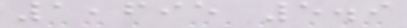1,695 5.9
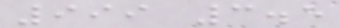999 3.5
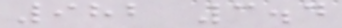982 3.4
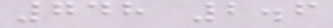748 2.6
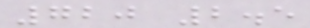720 2.5
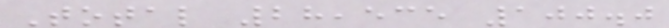Total 28,535 100.0
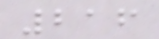216
